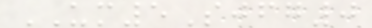UM5Sjfg0
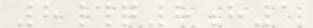8#q8h1
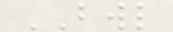BWL
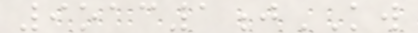9oac1jKW
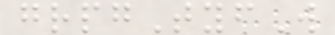grpgTyfW
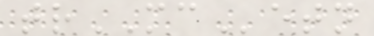trMCetn
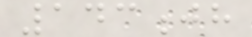143jh
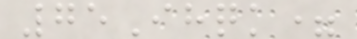75Ihqk=
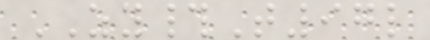ZY#T97l
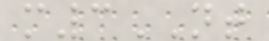m3NT
